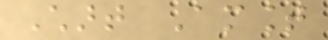Chart Amount
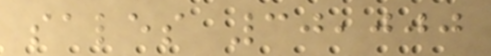sales 30,000
